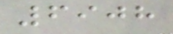6908
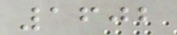1602
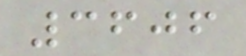3606
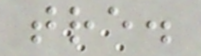tre.
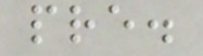pre.
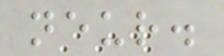neur.
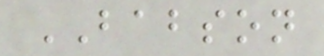BABSON
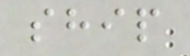ship
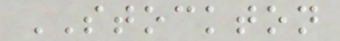STOCKTON
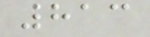813
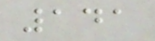141
